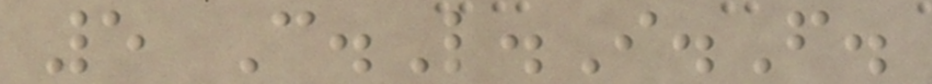5 C.L.I.F.
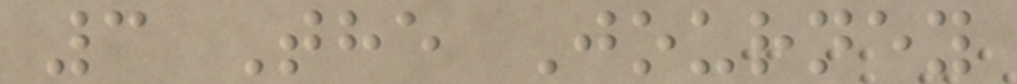3 The Journey
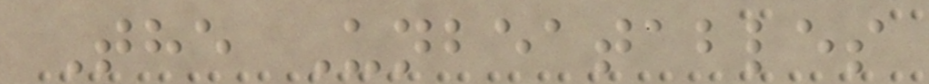The Unbeatables
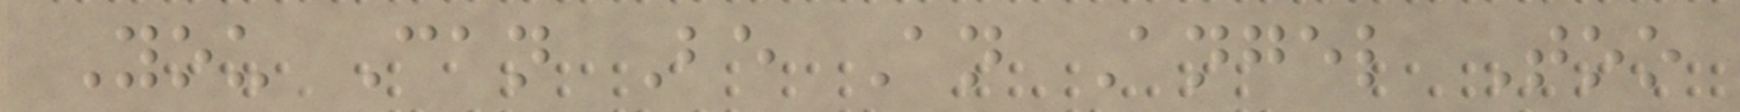You Can Be An Angel Too
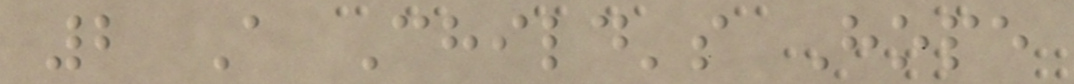2 A Child's Hope
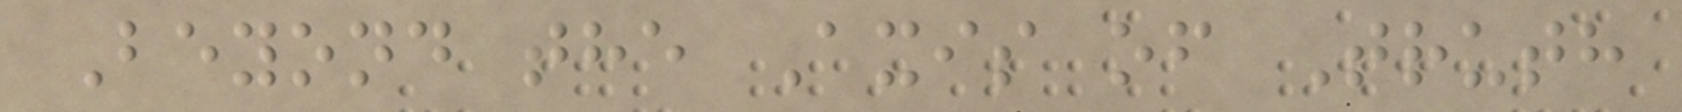Beyond the Axis of Truth
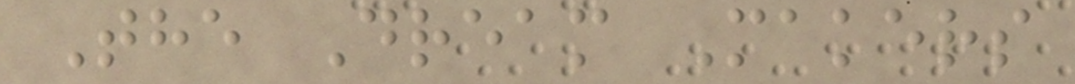The Dream Makers
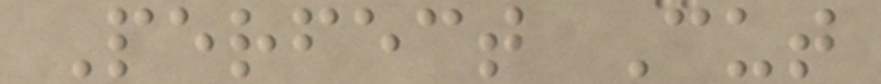Perfect Cut
